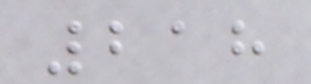218
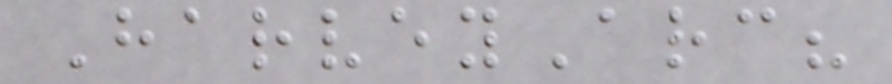HarveyArc?
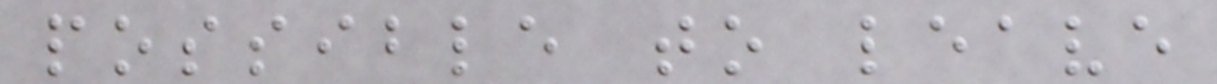possible to leave
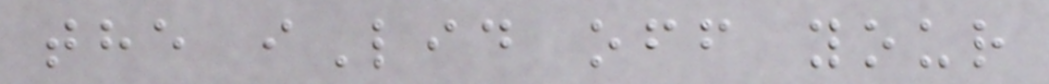the iLid off your
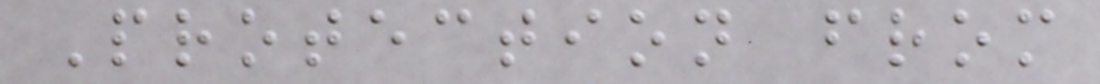Protection from
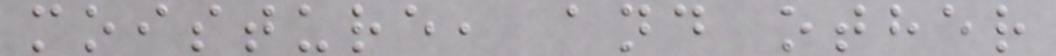moisture, and other
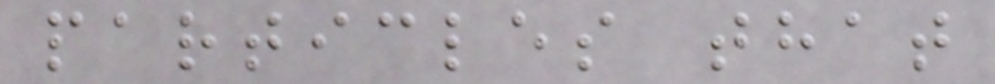particles that
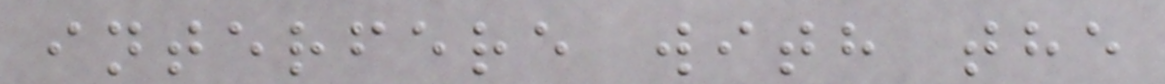interfere with the
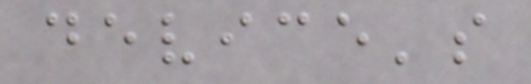device's
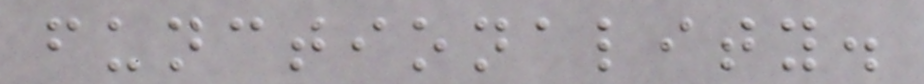functionality.
